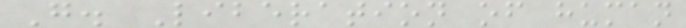G. Liberation of human
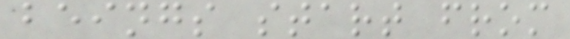beings start from
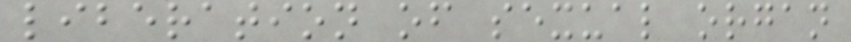liberation of sexual organ
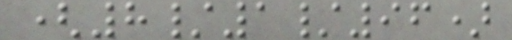(8/1/96)
